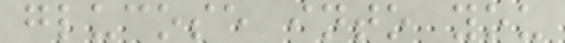glucose into you
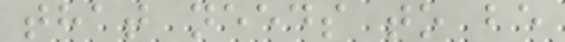that needs to be
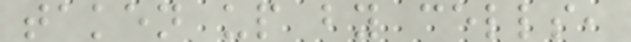taken up by cells,
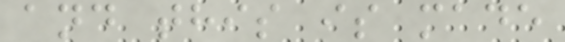and this is made
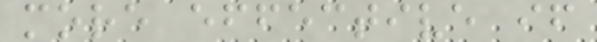more effective if
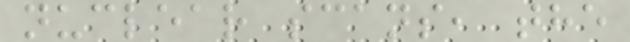nuclear scans, the
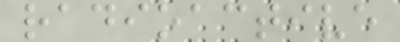radioactive
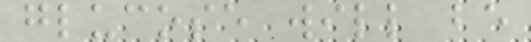glucose will be
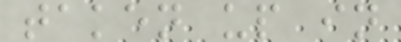taken up in
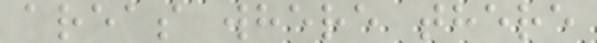areas where there
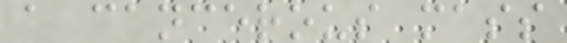a cancerous mass
